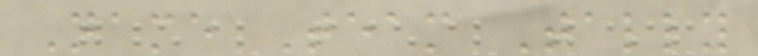Name Team Tally
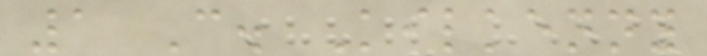1 C. Kilkenny
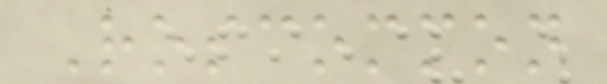Roscommon
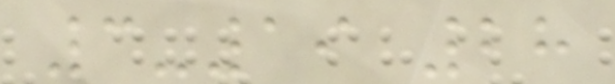3-19 28
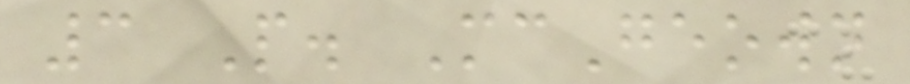3 P. McGeown
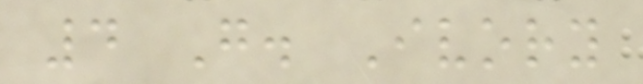4 G. Ivory
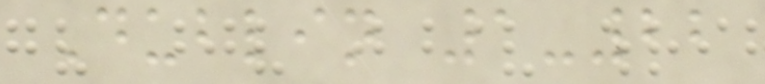Dublin 1-22
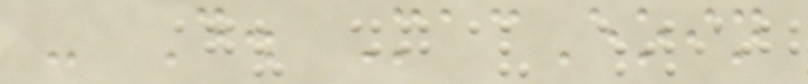- D. MacEoin
